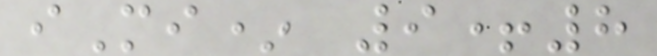iMi* 9+8
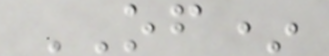OF*
